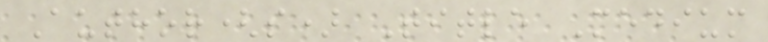Author(s) Title Medium
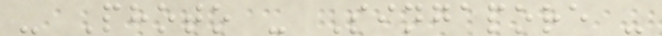- Photo - Singapore -
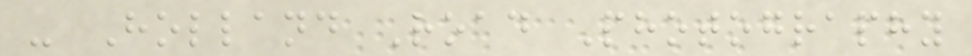- Holland Road Photography
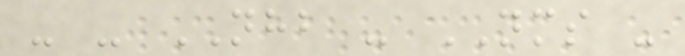- - NHB - NMS -
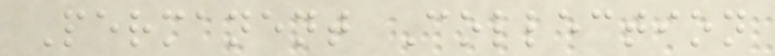Permanent Collection
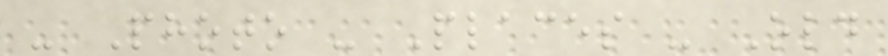- Photo - Places - Old
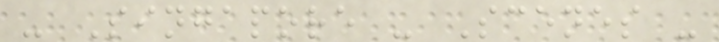- Singapore - Scenes -
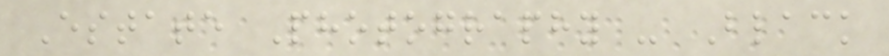Estate Photography - Black
